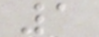1
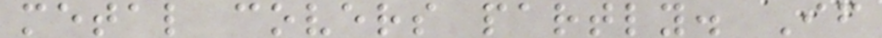metal covers partly. If
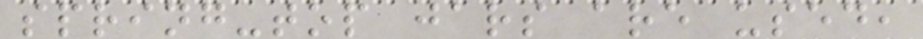spring-top jars are used,
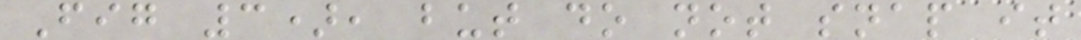Fig 3), but do not snap it
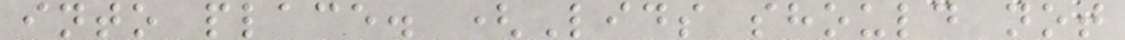into place. (Lids should not
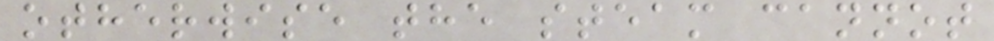otherwise the steam cannot
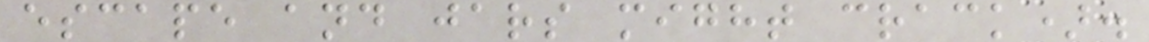escape and jars might crack).
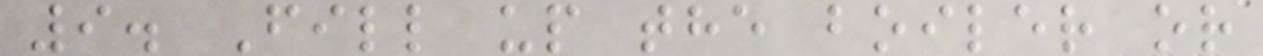9. Fill up the boiler or
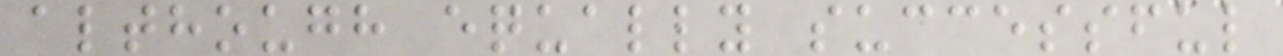although equally successful
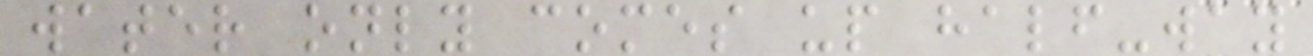water only comes up half-way
